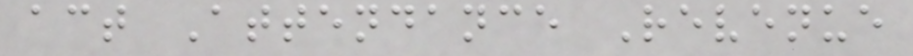act Attendance Revenue
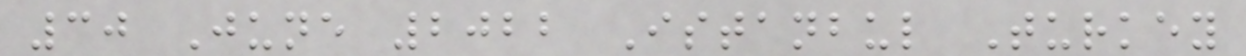30 June 2022 Istanbul Turkey
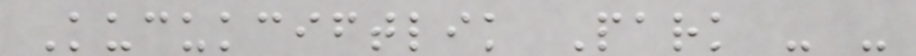Kucukciftlik Park - -
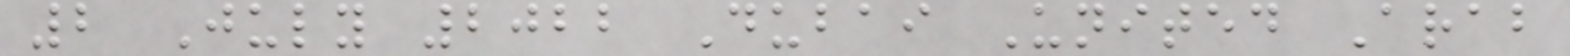2 July 2022 Dubai United Arab
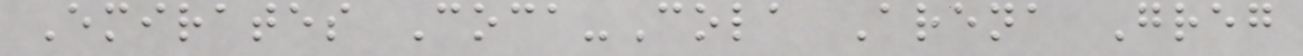Emirates Coca-Cola Arena Greg
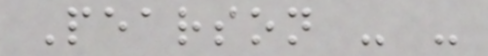Pearson - -
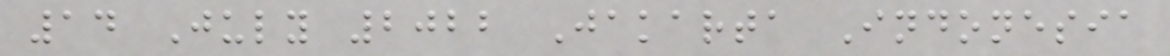14 July 2022 Jakarta Indonesia
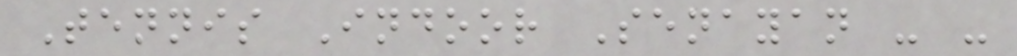Tennis Indoor Senayan - -
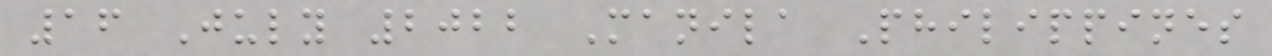16 July 2022 Manila Philippines
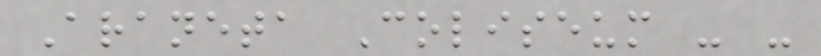Araneta Coliseum - -
